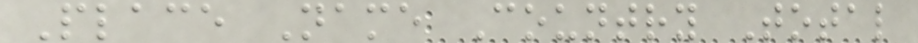Place Name Country Total
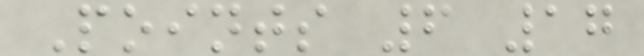Points 6 17
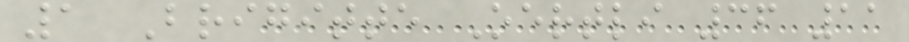1 Brigitte Oertli 36 11
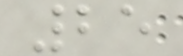25
